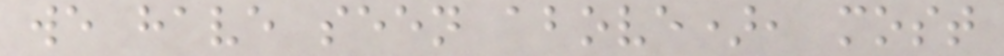we have seen above), most
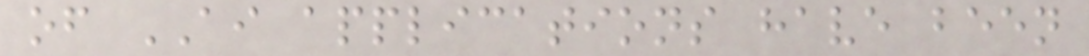of AI applications have been
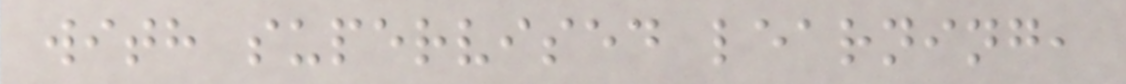with supervised learning,
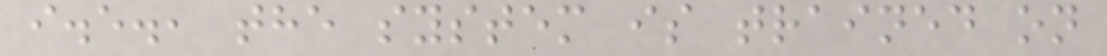i.e., the system is trained on
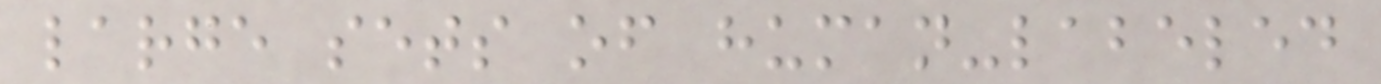large sets of human-labeled
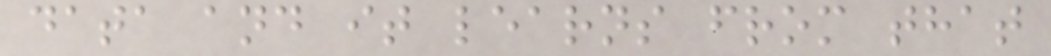data and it learns from that
